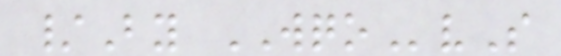/By WQOvS
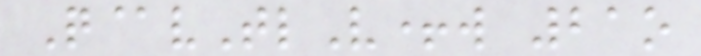Q@vTlV+w 21o
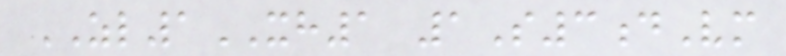ZL1XH1 1S3dVm
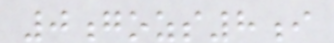0gozs8i
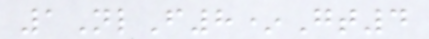1NlF8*Gt4
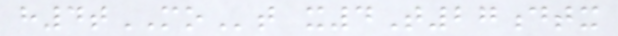h4tMOt x4T27dtx
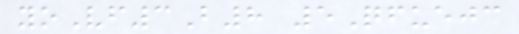yoVf3B8 5Qfuejc
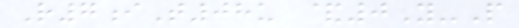R7iT08u &0Y-P
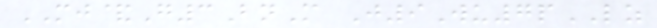MJ&G3BnM J9Wu7pLZ
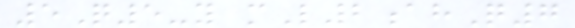5Q5-y mL2ahQ7
